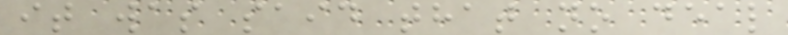it was said that no deal
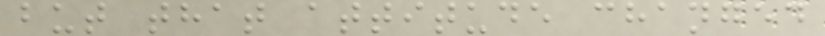but that attitude changed
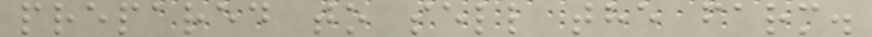prepared to sell the farm.
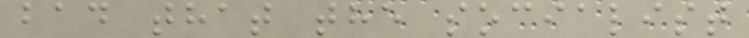bad that the socialist
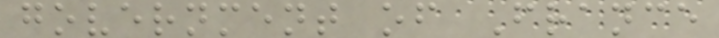government of France
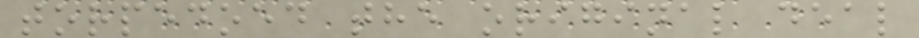torpedoed the original deal
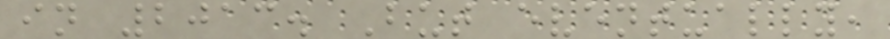in 2013. But eventually,
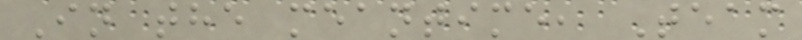In the meantime, Team
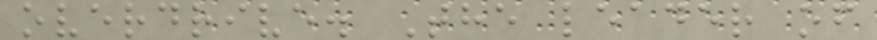overdrive. The leader of
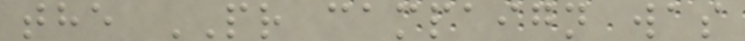the PR campaign was
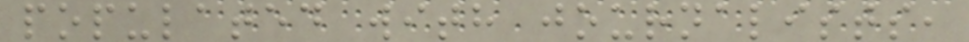populated with journalists,
